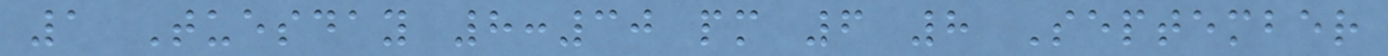1 Tuesday 8:30 pm 6 8 September
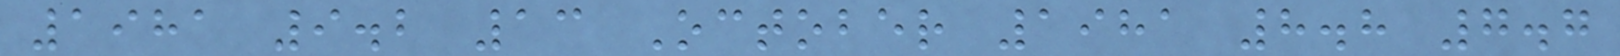1981 9.2 13 October 1981 8.8 7.7
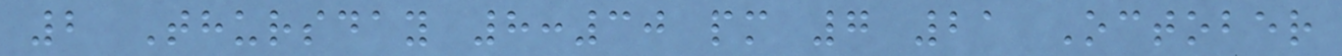2 Thursday 8:30 pm 7 21 October
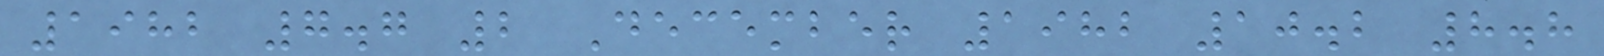1982 7.7 2 December 1982 10.2 8.8
